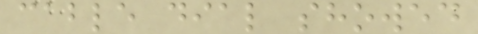cable dial showed
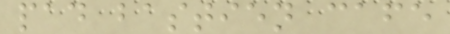pad bastien cafe
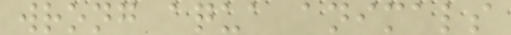wrong aqua animals
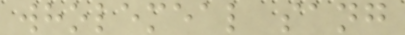wholemeal sang
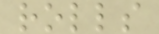rolls
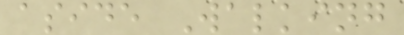aside Walking
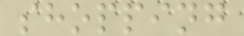shopping
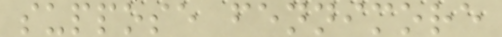suppose fennimore
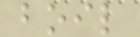boil
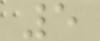5
